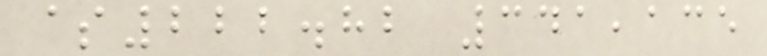$222.82 341,135
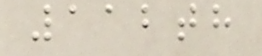112th
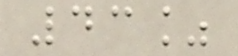43%
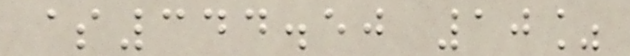$344.50 10%
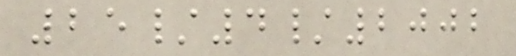25/4/2002
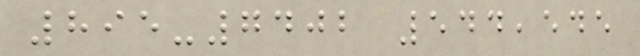895-7402 544,545
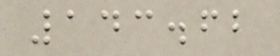143.62
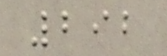292
